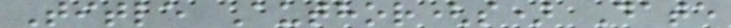Title Author(s) Date
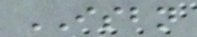ISBN
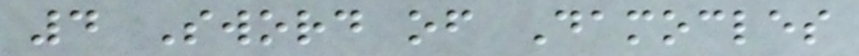4 Sword of Damocles
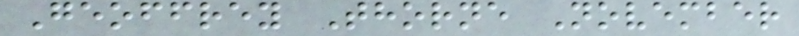Geoffrey Thorne November
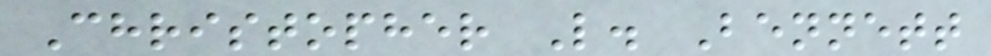Christopher L. Bennett
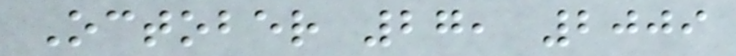October 27, 2009
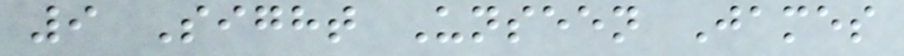9 Sight Unseen James
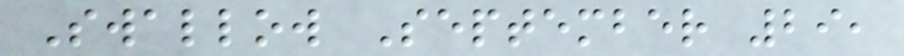Swallow September 29,
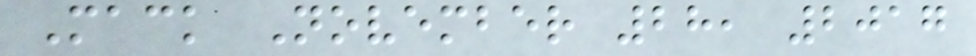Mack November 28, 2017
